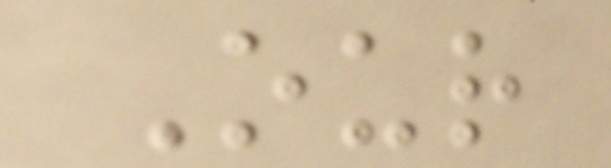Our
